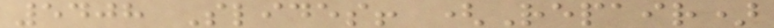5408 Slides! (Repair)
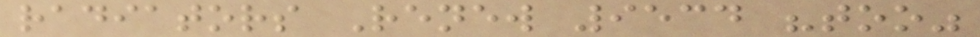radiators Renew 9534 "too"
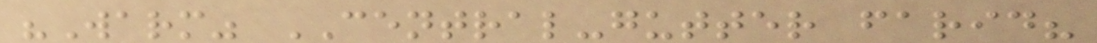"Warm" CENTRAL-gutter farid?
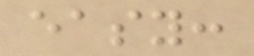easy:
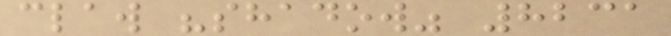claw "shadow" 8231
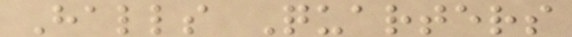Halls Quarters
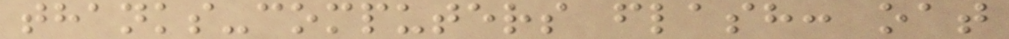thanks-computers flash: oat
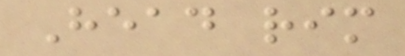Head rim
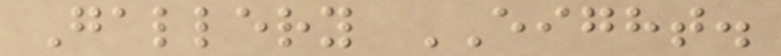Gallery EIGHT.
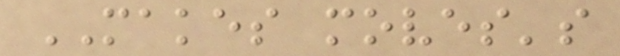MAKES moves's
